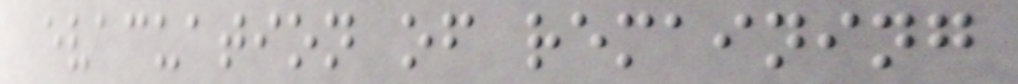evacuation of remaining
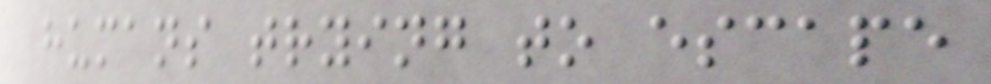humans trying to escape
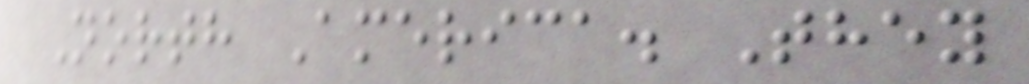North America. They
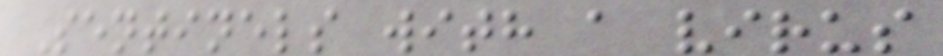Sentinels with a virus
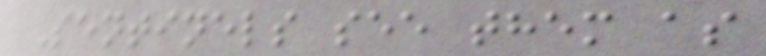Sentinels see them as
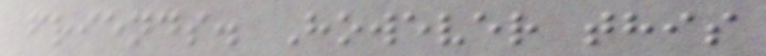friends. However this
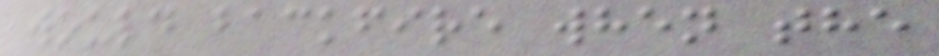would backfire when the
